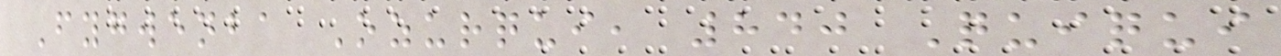Fygwenba Ozurqui, 840 Quiqui
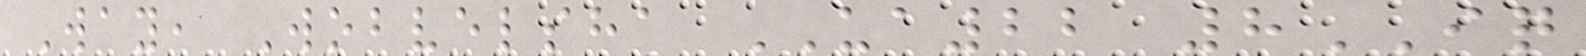Way, Wobvelsha UA22 8IQ
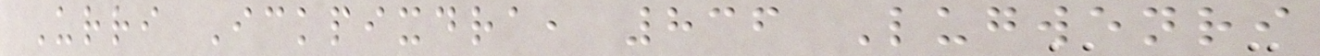Urri Ickpixdra, 836 Lugwenri
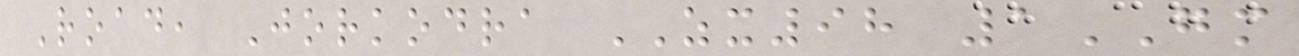Road, Jorkodra ZX98 1GM
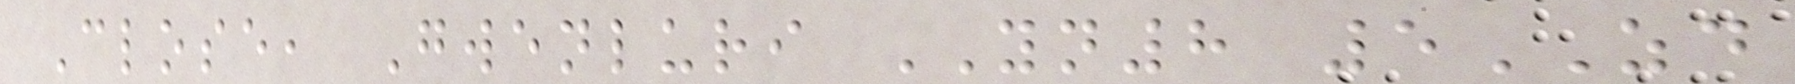Close, Gwenluri YN8 5ZD
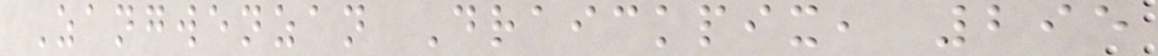Zangwenzan Draickpix, 295
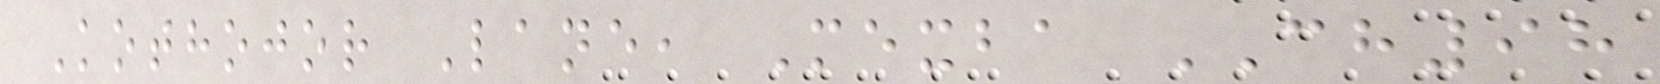Kothojor Lane, Mexba CH98
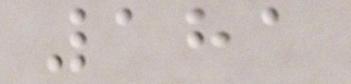181
